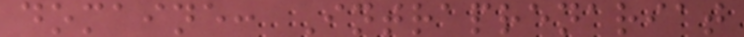domaine: Intraprenariat
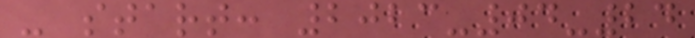- start: 2023-04-24
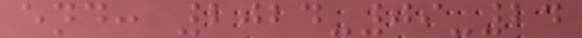end: 2024-09-24
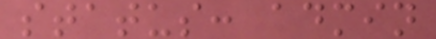status: admin
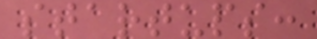startups:
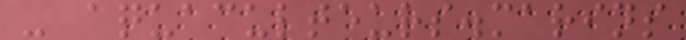- aquaculteurs.marins
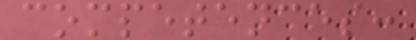competences:
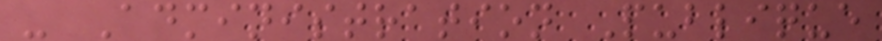- Administration Publique
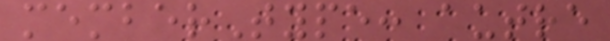memberType: autre
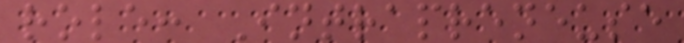role: Intrapreneuse
